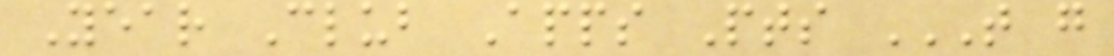Year Club Apps Pts T G
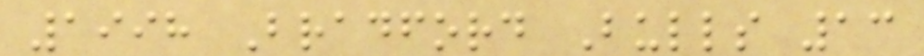1998 Bradford Bulls 13
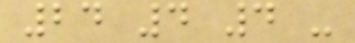24 4 4 -
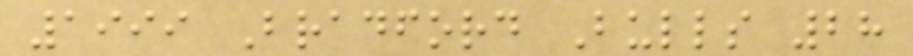1999 Bradford Bulls 28
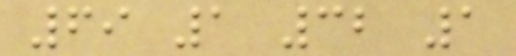69 1 32 1
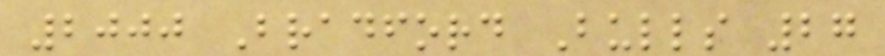2000 Bradford Bulls 27
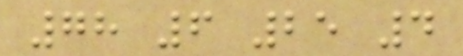78 6 25 4
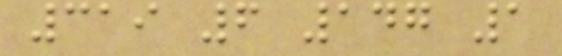319 6 147 1
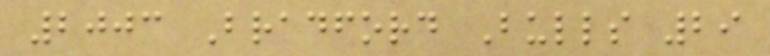2003 Bradford Bulls 29
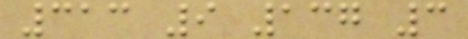313 9 137 3
